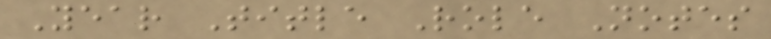Year Title Role Notes
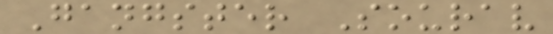Gangster Sourav
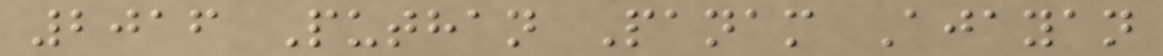2016 Puthan Panam Ajayan
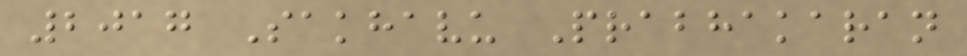2017 Sakhavu Prabhakaran
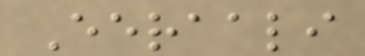Eeraali
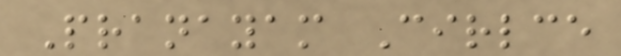Pranayam Cirlce
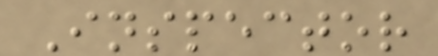Inspector
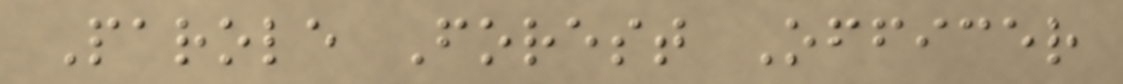Parole Forest Officer
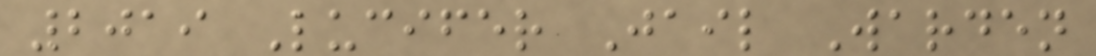2019 Lucifer Jail Warden
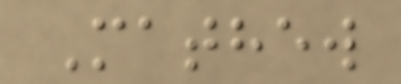Mathew
